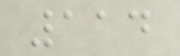114
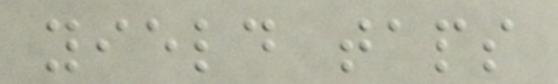yield taps
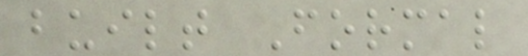built Formal
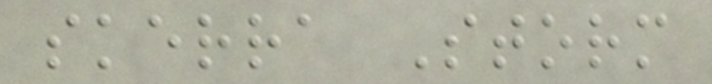skerra Storm
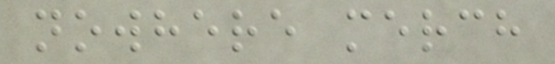nowhere merch
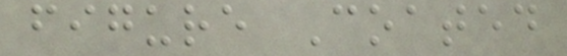figure Coated
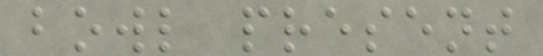bowl present
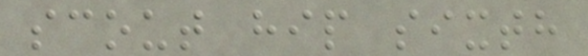scout hip sixth
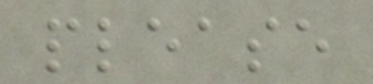please
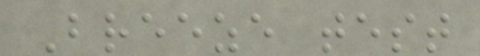Breeze test
